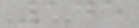145
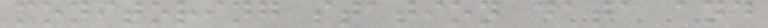monitoring station data and
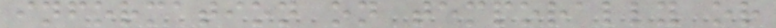information on temporally or
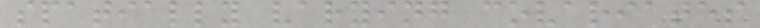spatially varying covariates
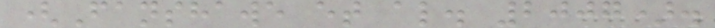(Fanshawe et al. 2007).
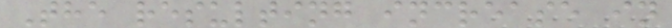The resulting increase in
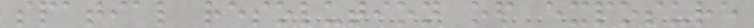spatial resolution of exposure
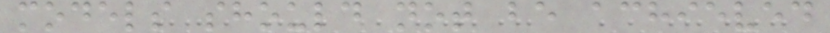models should not be achieved
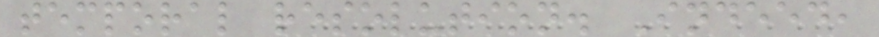temporal resolution. Indeed,
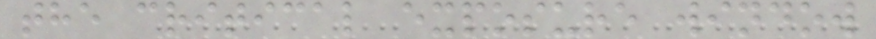the critical exposure window
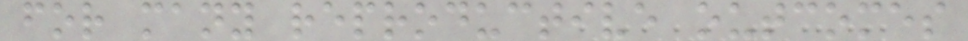for many reproductive outcomes
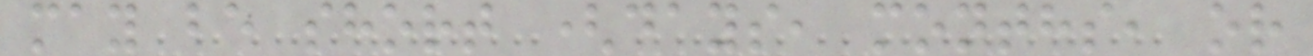may be short (days, months, or
